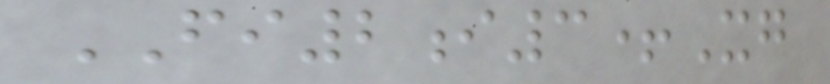FI2i3+Xg
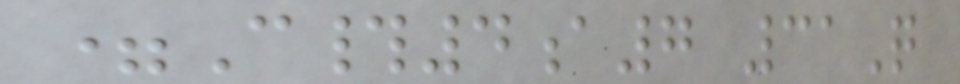=C#4a7 31Q
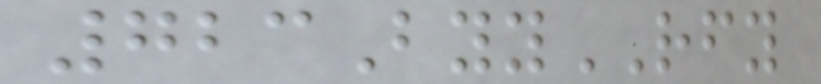723ByyRFY
